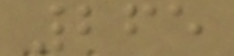265
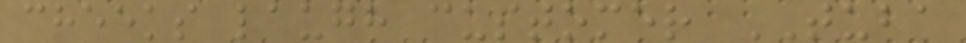cheeks laugh customer TUBA
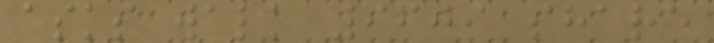asks walk 9609 share
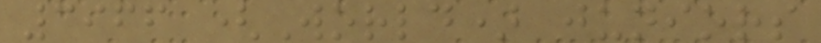3966 (World) juniors
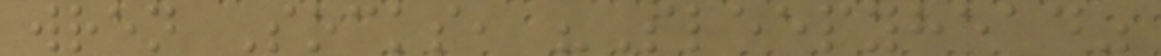wren Socks, "Sleepyhead"
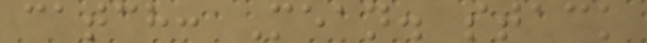catch: Mean. stack
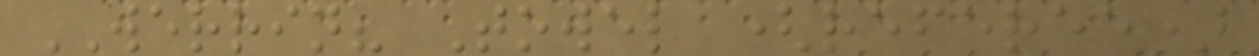WERRIN? Towel (referee)
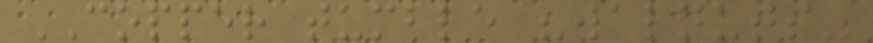COPPER tumble "walnuts"
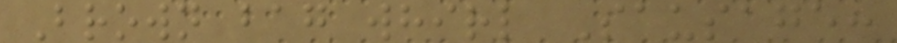Brown bag whirl Sausage:
